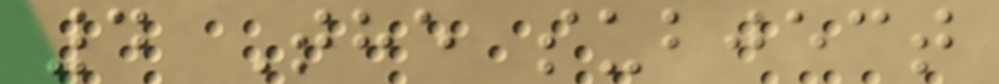4 The subject
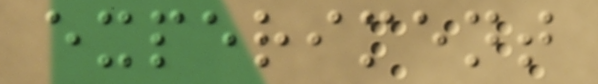experiment
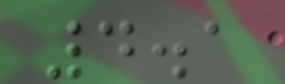4.1
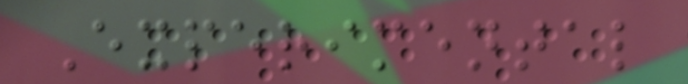Experimental
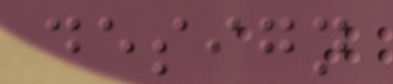design
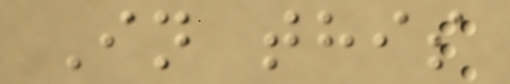In this
